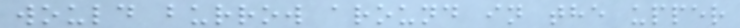would burrow around in the upper
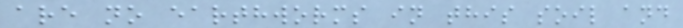are no earthworms in this soil and
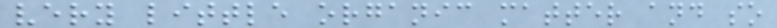very little organic matter and so
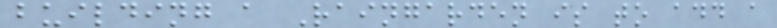building a Raingarden is to add a
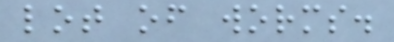lot of worms.
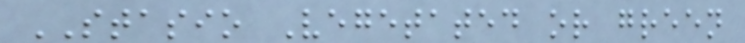STASIO Vegetated or green
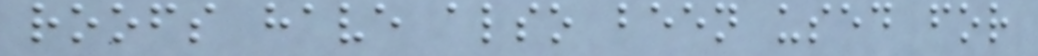roofs have also been used for
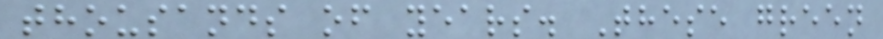thousands of years. These green
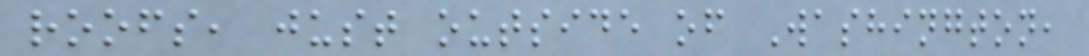roofs, just outside of Washington,
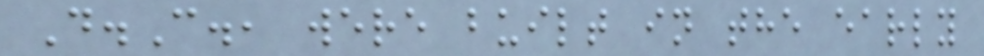D.C., were built in the early
